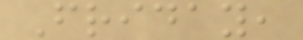Friday,
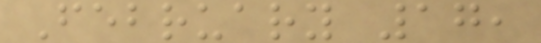February 17,
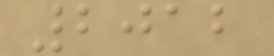2012
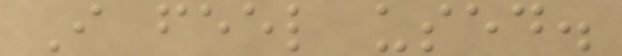I feel used.
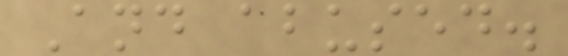And abused.
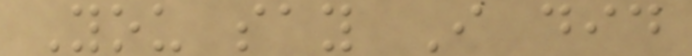You say I did
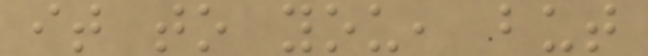it to you, but
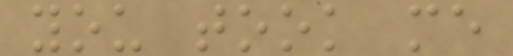you took me
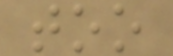too
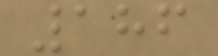186
